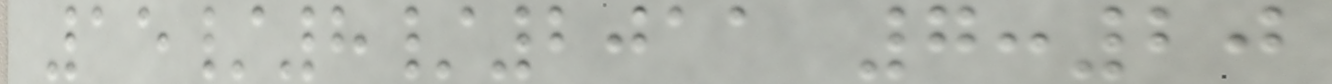15/8/2011 7:20
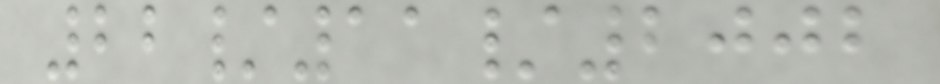22/11/2002
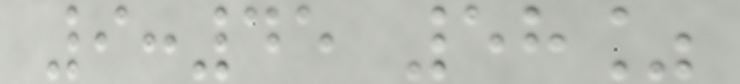9:45 58%
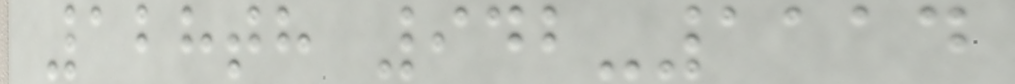128th 942-1114
